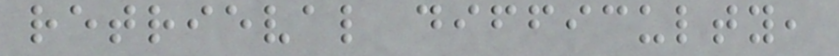retrieval difficulty,
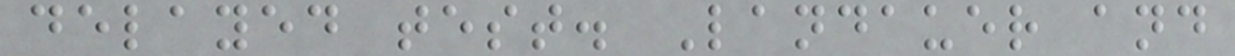delayed test. Landauer and
